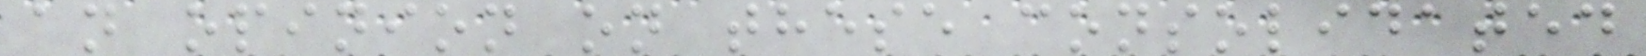an opinion on these consolidated
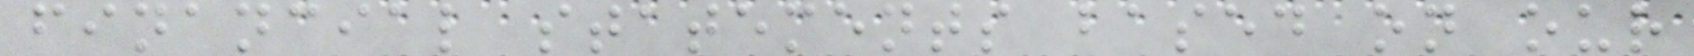financial statements based on our
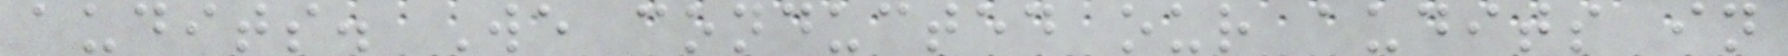audits. We conducted our audits in
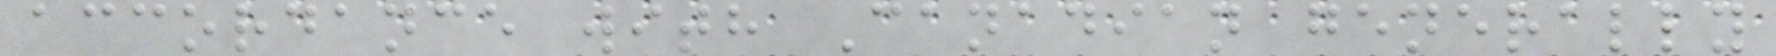accordance with Canadian generally
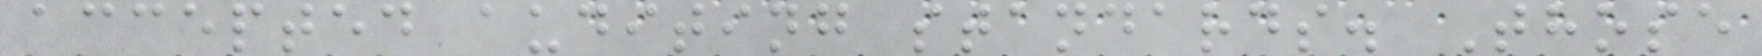accepted auditing standards. Those
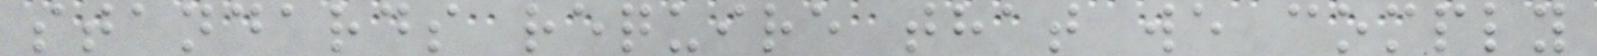standards require that we comply
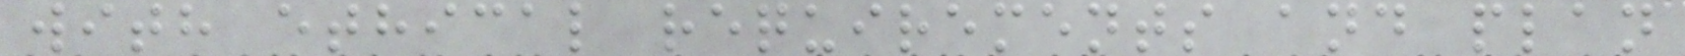with ethical requirements and plan
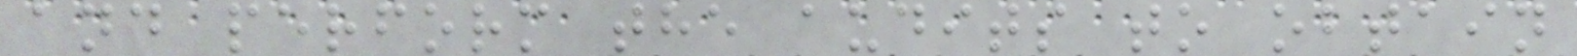and perform the audits to obtain
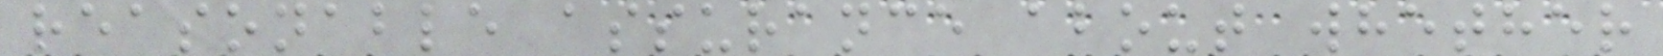reasonable assurance about whether
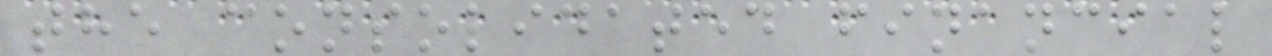the consolidated financial
